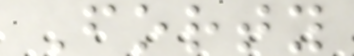Forty
